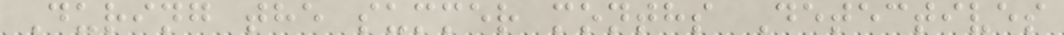During the summer months Detectives
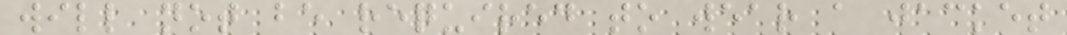will not be required to wear a jacket
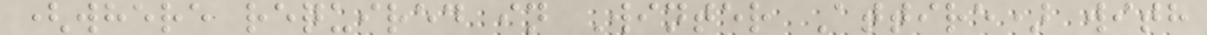(where required in Winter Attire) with
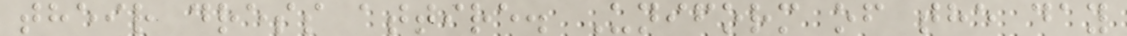their dress attire. Uniform of the day
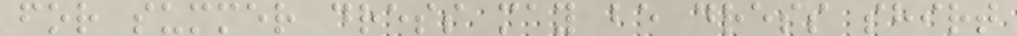for summer dress may be dress shirt
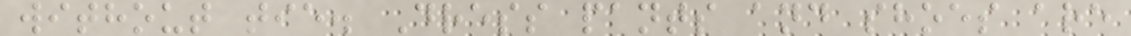without tie. Dress pants and shoes are
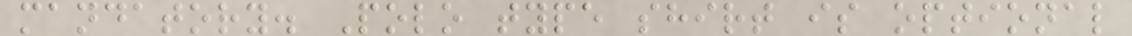mandatory. Polo type shirt is optional
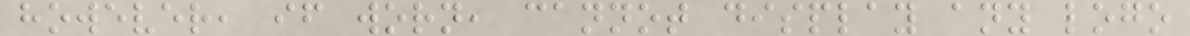however, if worn, cannot display any logo
